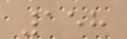158
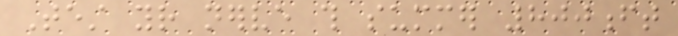Test your nerve this summer 800ft
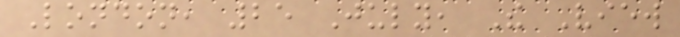London, 25 July, The View
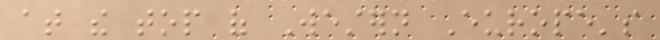at the top of Western Europe's
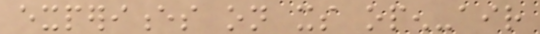experiences on its open-air
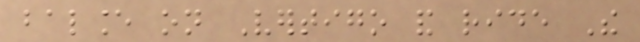balance on Vertigo and ride The
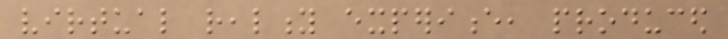virtual reality experience, produced
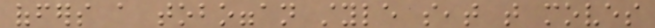offers a toboggan style seat that moves
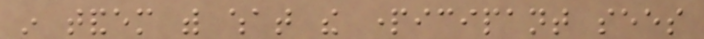in tandem with what the participant sees
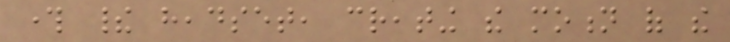through their headset, creating the motion of the
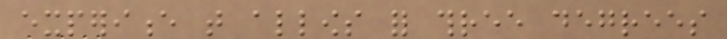experience that allows for three degrees
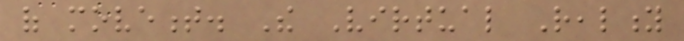of movement. The Virtual Reality
